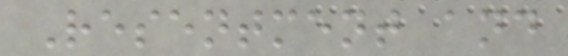Resentment and
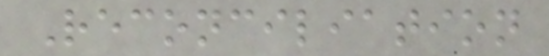Reconciliation
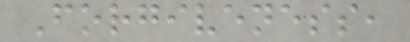Forgiveness,
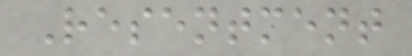Resentment
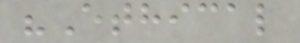"Ethical
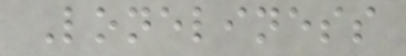Loneliness
